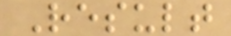Result
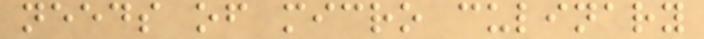needs of micro culinary
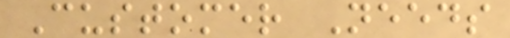Customer Needs
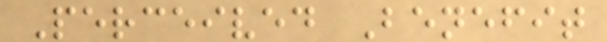Perceived Benefit
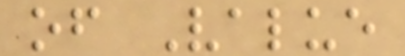of Value
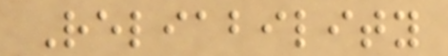Reliability
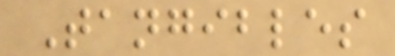Tangibles
